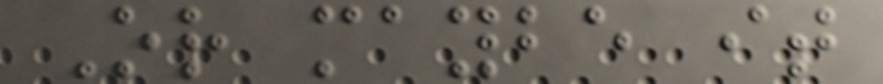Or maybe it
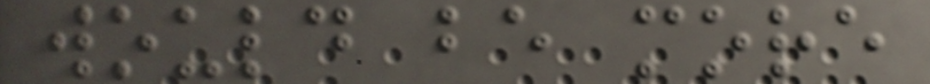would be more
